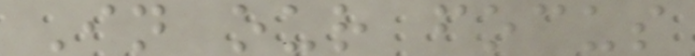In our focus
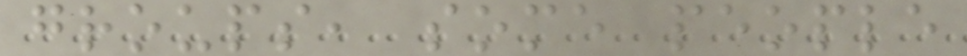groups, some people
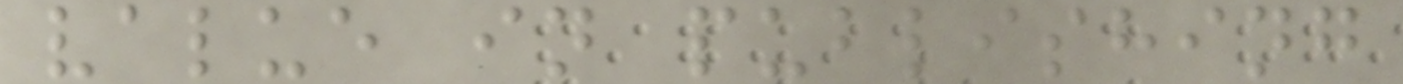value in publishing
